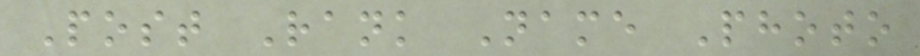Post Rank Name Photo
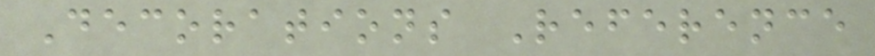Decorations Reference
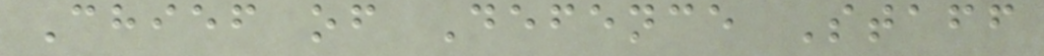Chief of Defence Staff
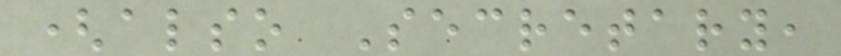(also Secretary,
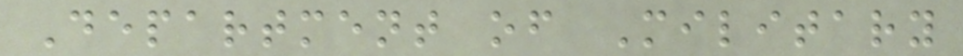Department of Military
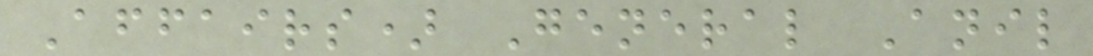Affairs) General Anil
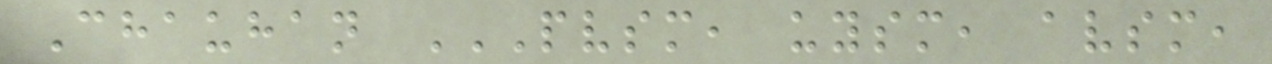Chauhan PVSM, UYSM, AVSM,
